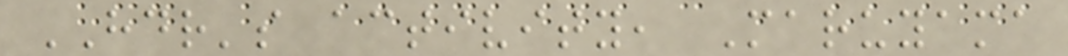HDR's activity, Maruyama
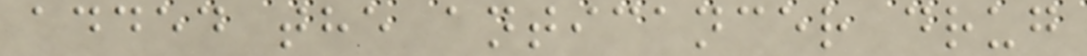added the anticancer drug
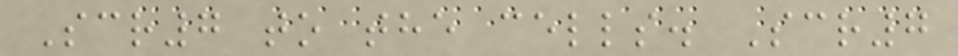Scr7 to the cells. Scr7
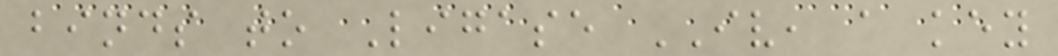binds to Ligase IV, a key
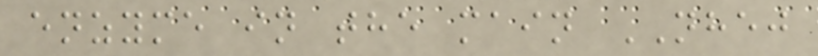enzyme in the main NHEJ
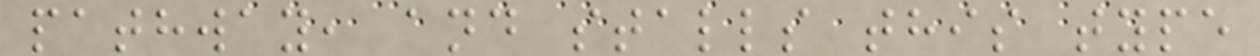pathway, and stalls this type
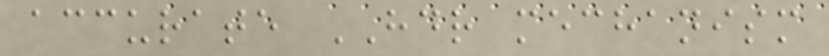accurate HDR mechanism
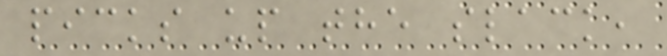picks up the slack,
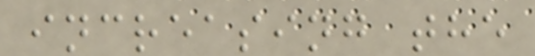increasing the
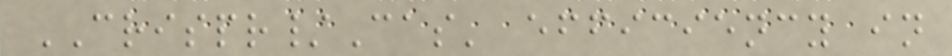CRISPR/Cas' efficiency in
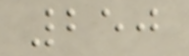250
